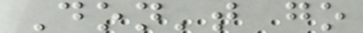Don't go
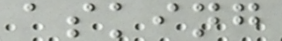asking
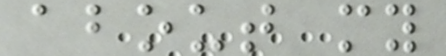about my
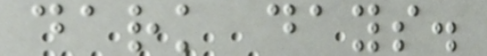dark days.
